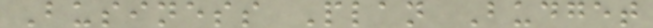Business Plan Budget
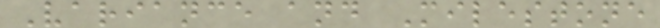Variance and Milestone
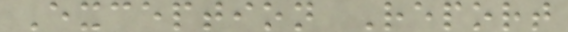Exception Report
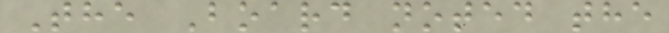The Board noted the
